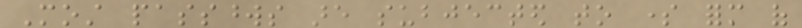Most passwords are subjected to some form of
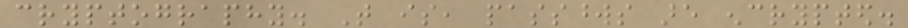cryptography. That is, passwords are encrypted.
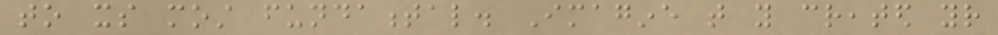to its most fundamental. Imagine that you created your
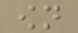own
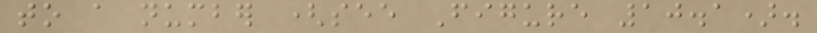to a number (see Figure 10.1).
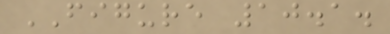FIGURE 10.1.
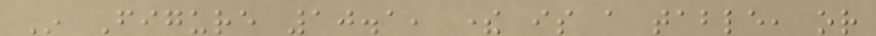In Figure 10.1, there is a table, or
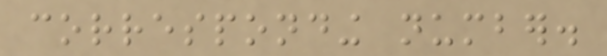corresponding number.
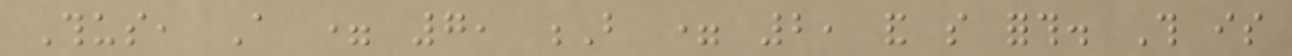Thus, A = 7, B = 2, and so forth. This is
